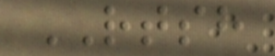RTSH
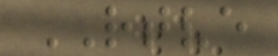RTVE
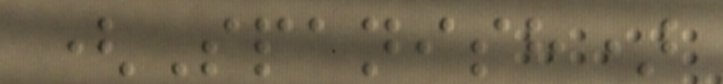(Spanish)
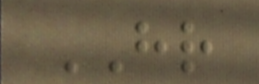HR
